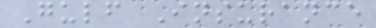Gulf Insurance
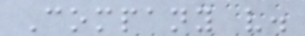Company v.
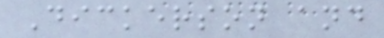Dickerson and
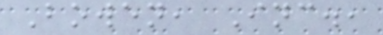Bowen, Inc.,
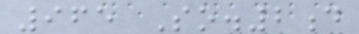965 So.2d
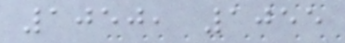1050, 1055
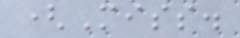(Miss.
